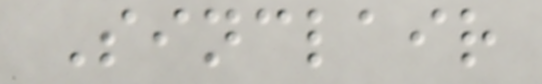Sinclair
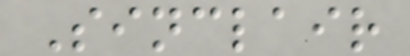Sinclair
